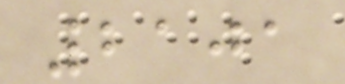2101
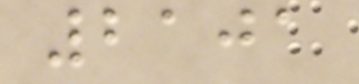2101
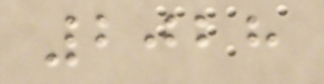2028
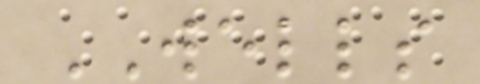WELLS
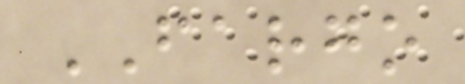FARGO
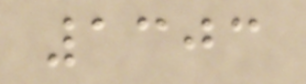1303
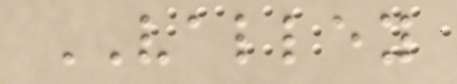VALLEY
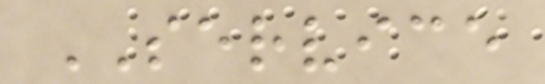SERVICE
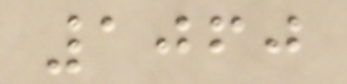1060
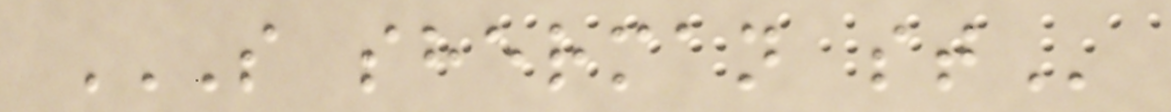S SHERMAN ST
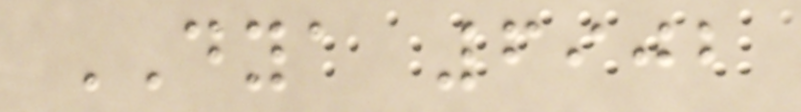DYA 6902
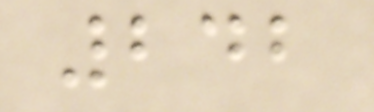242
